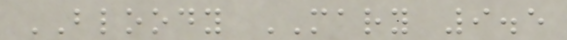BLOODY MARY 9.5
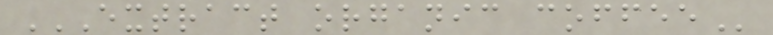EXTRACT ORGANIC COFFEE
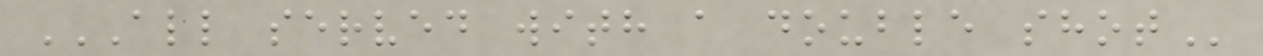ALL SERVED WITH A DOUBLE SHOT
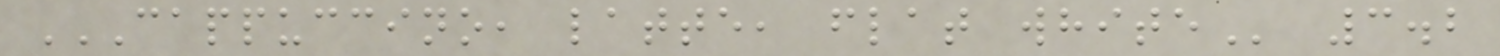CAPPUCCINO, LATTE, FLAT WHITE 3.2
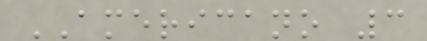AMERICANO 3
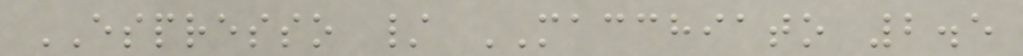ESPRESSO / MACCHIATO 2.5
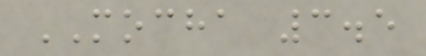MOCHA 3.5
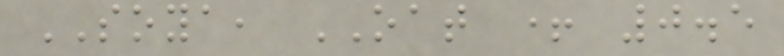SOYA, OAT + 0.5
